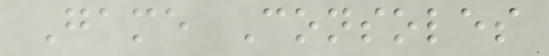Game Consoles
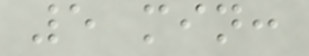5 min:
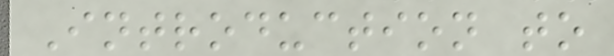Introduction to
